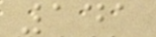141
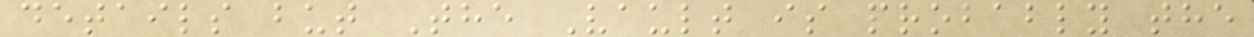details but The Vault is probably the
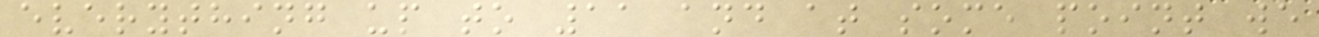everything up to 11 and at some point we
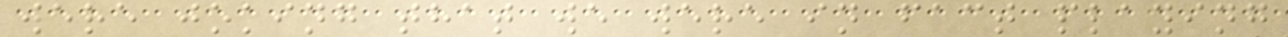were joking that we were in fact playing
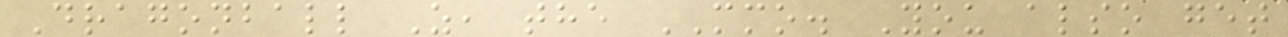Dragonball Z, the MMO. You also get
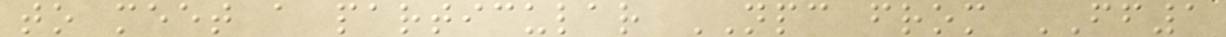to meet a particular NPC from FF1
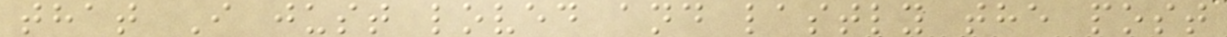that I just loved and lastly the post
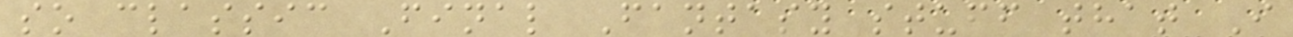so classic Final Fantasy stuff that I
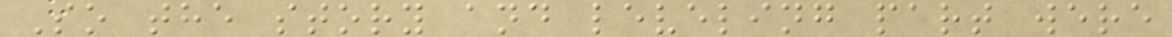So the story and leveling part were
